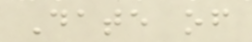Date of
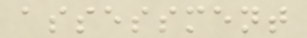assessment
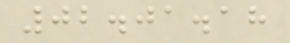02.01.18
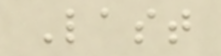Last
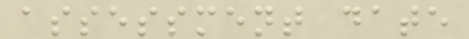assessment date
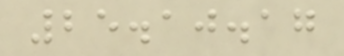25.10.17
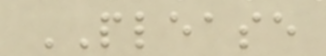PLEASE
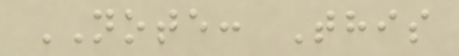NOTE: This
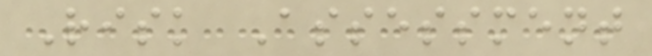Risk Assessment
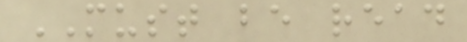MUST be read
